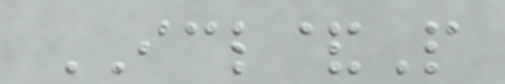ICL&P
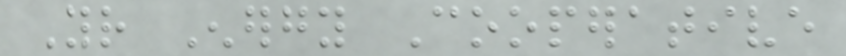Your Energy Cooperative
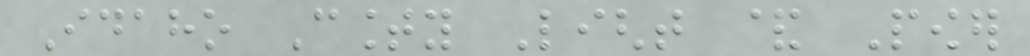Idaho County Light & Power
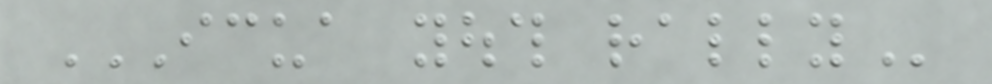ICUA YOUTH RALLY
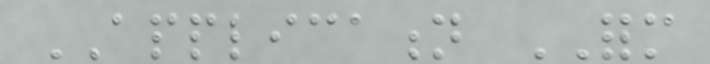APPLICATION FORM
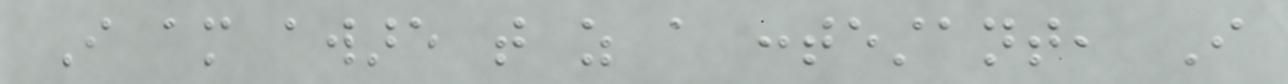I am aware that as a contestant, I
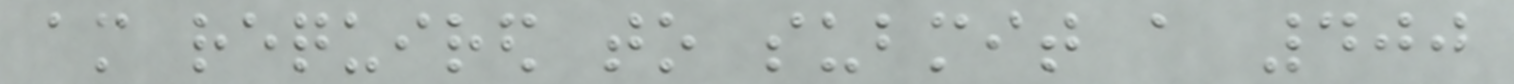am required to submit a 400
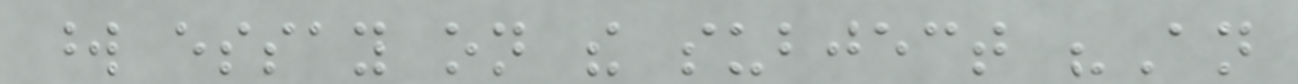word essay on the subject "An
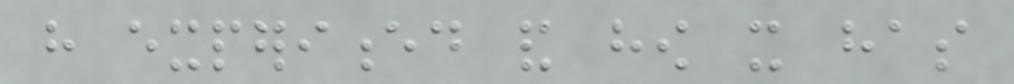have experienced and how it has
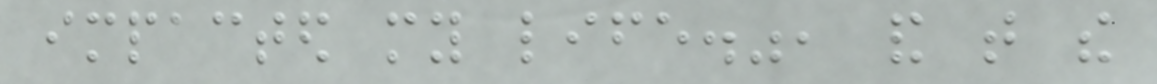impacted my life.", and that the
